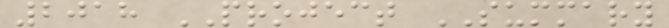2018 PROJECT SUMMARY
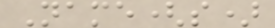Name(s)
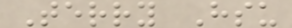Terry Hsu
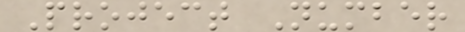Project Number
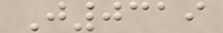J0319
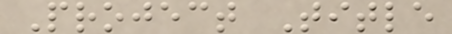Project Title
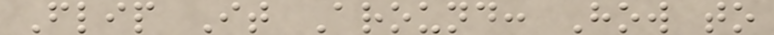Flip It Around: How to
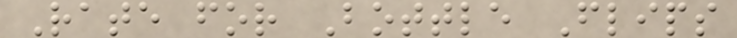Rate for Bottle Flips
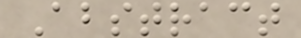Abstract
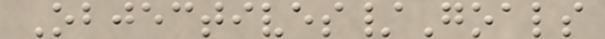Objectives/Goals
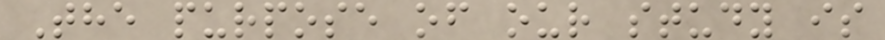The purpose of our study is
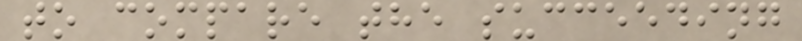to compare the succeeding
